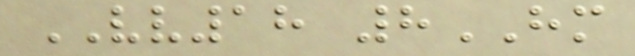VV18 8HM
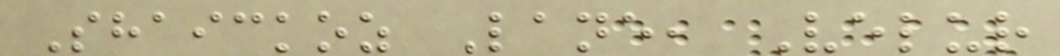Shaickoz Lane, Velur
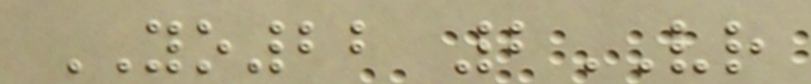YO22 2VR
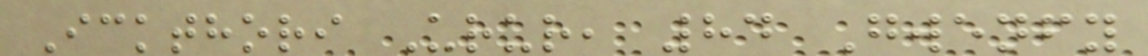Ickthori Urur, 84 Gwenfy
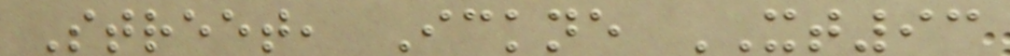Street, Ickne XT93
